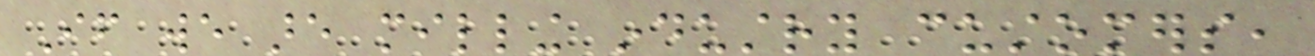If we are milling industry customers,
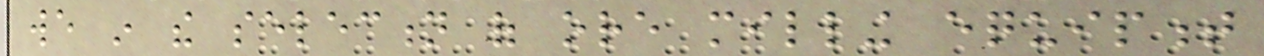we in the selection of ore milling equipment
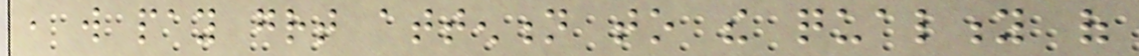, will pay great attention to the quality of
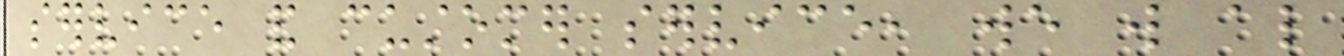service and customer service, we will also
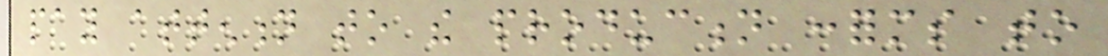pay attention to the production conforms to
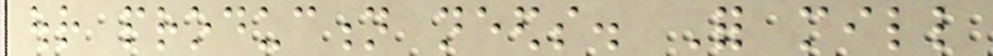our production needs. For mill
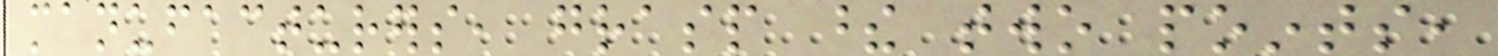manufacturers, grasp these two points,
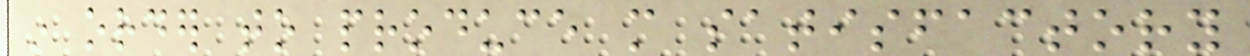in order to produce more satisfactory
